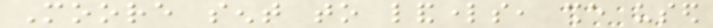Moore sent to landlords, she used
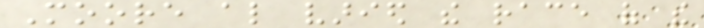Moore also varied the race of the
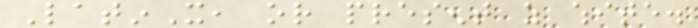LatinX, or present as white.
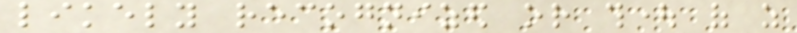likely recognized or thought of as
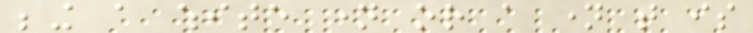being a white name or a name that is
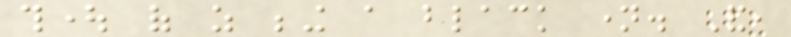thought of as being a black name. And,
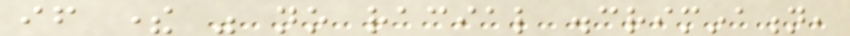if there was no racial discrimination,
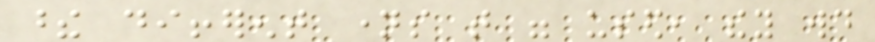these different names that were used, they would
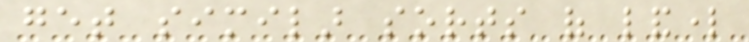get similar sorts of landlord
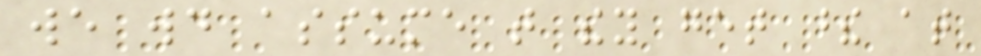we would assume that they get these at
